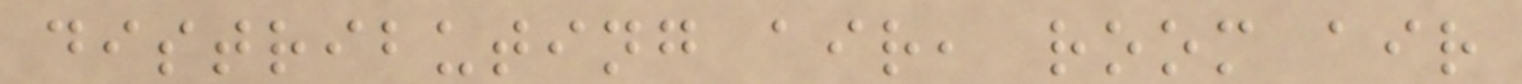distributing air, room air
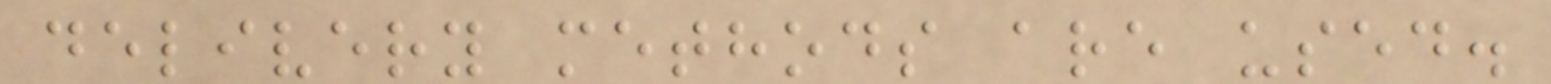delivery methods are used.
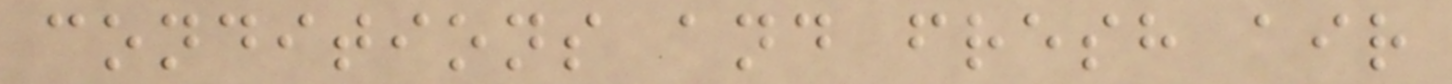conditions and fresh air
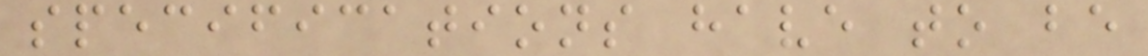specifications have to be
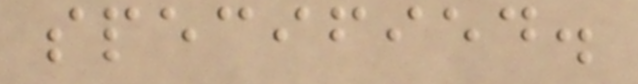specified.
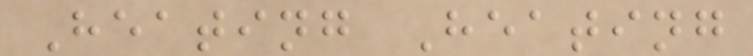Heating Heating
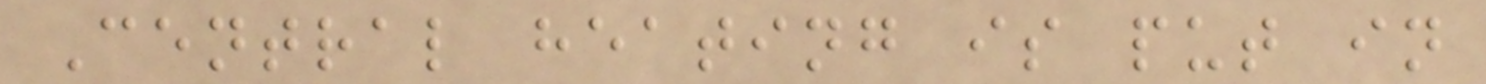Central heating is put in
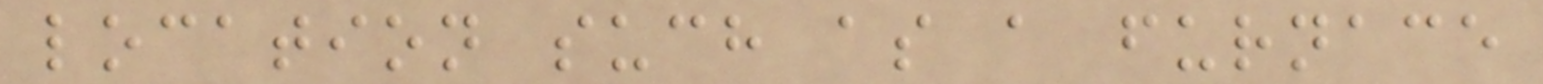location such as a furnace
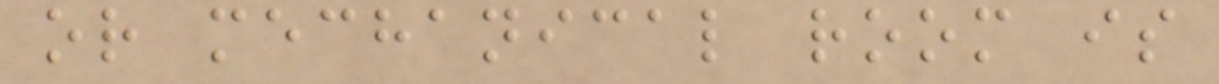or mechanical room is
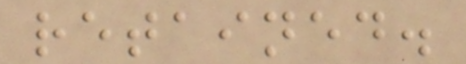retained.
